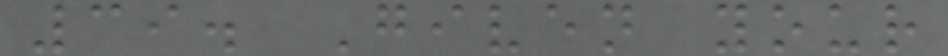39. Given your
